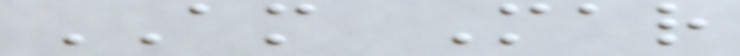AM Mar
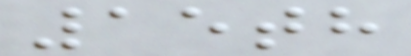15th
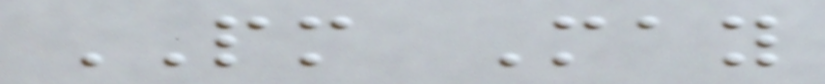PM May
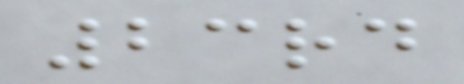23rd
